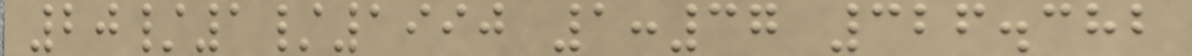20/1/1990 1:37 326.382
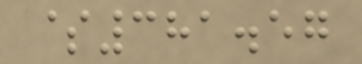$381.57
